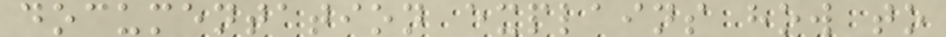documentation explains how to
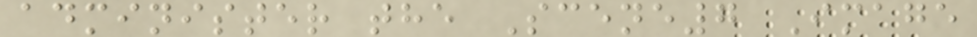administer the Scene7 Image
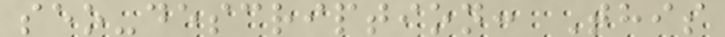seo-description: This
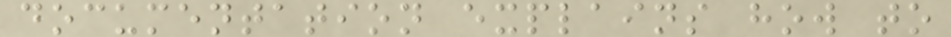documentation explains how to
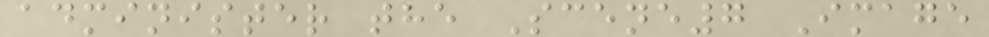administer the Scene7 Image
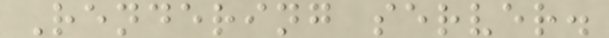Rendering server.
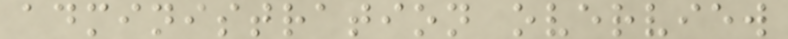administration overview
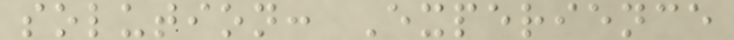solution: Experience
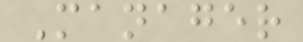Manager
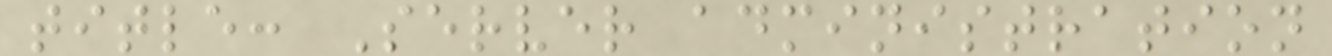title: Server administration
